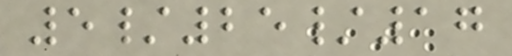5/25/17
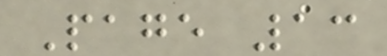Page 13
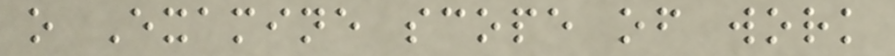o Examine scope of work
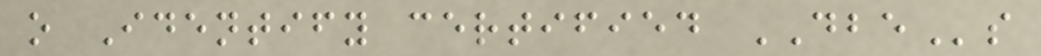o Identify certified DBEs
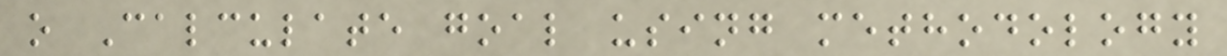o Calculate goal using methodology
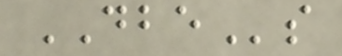DBEs
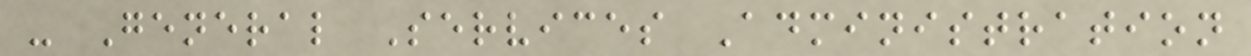- General Services Administration
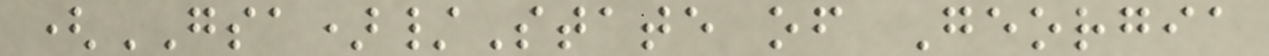(GSA)/State of Georgia
